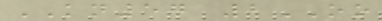KN57 2OO
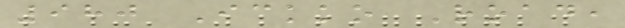980 Ickko Road,
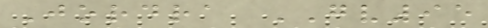Jordra GV95
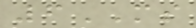6MS
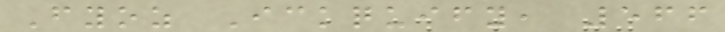Fyoz Ickquify, 566
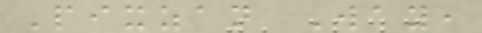Pixzan Way,
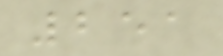251
